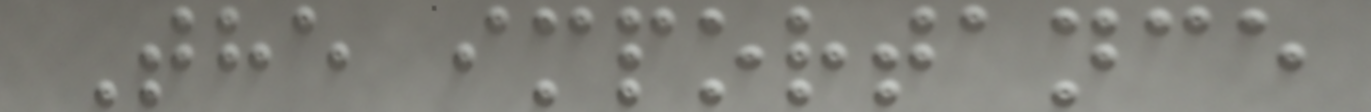The importance
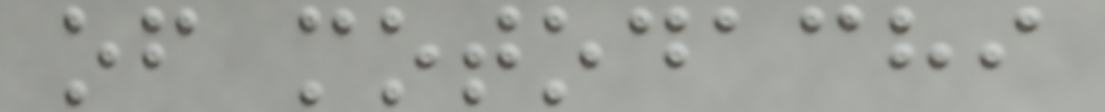of motodachi
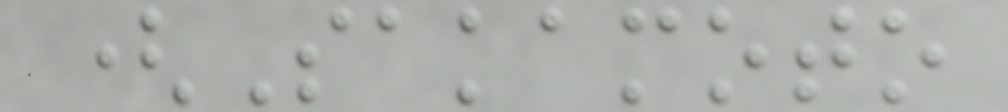(Sakamoto
